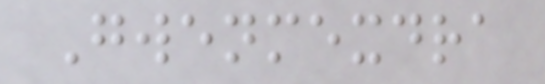Gwenmexdra
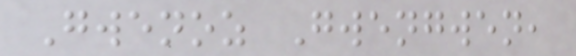Gwenoz Gwengwen,
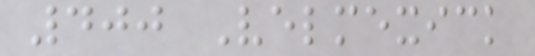400 Velmexick
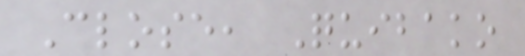Close, Quibako
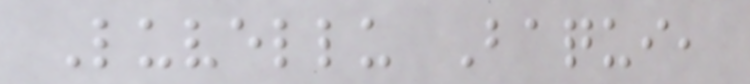Luvellu Baqui,
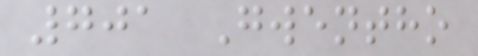701 Gwentho
